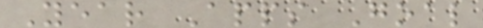Year Apps Goal
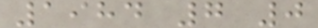1984 7 0
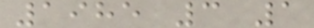1985 3 1
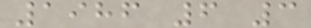1986 6 3
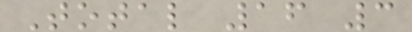Total 16 3
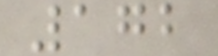172
